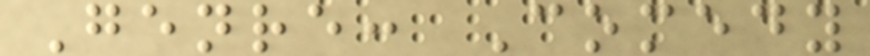Genre: Comedy
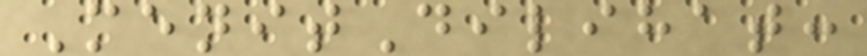MenitDilihat:
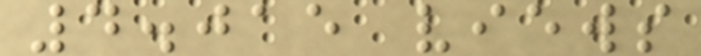4.015 views
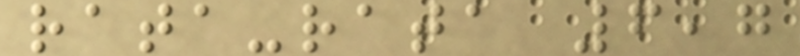rata-rata 6,7
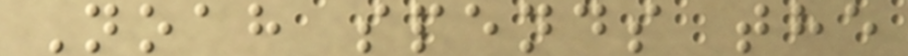Noah spends the
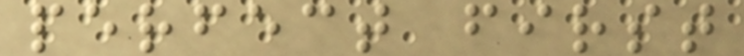perfect first
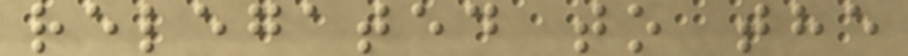relegated to the
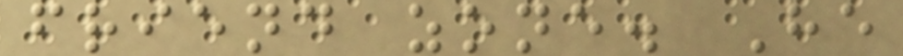friend zone. He
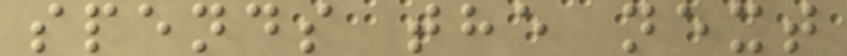spends the next
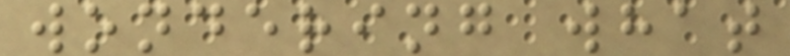wondering what
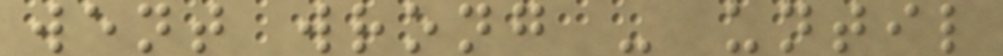went wrong - until
